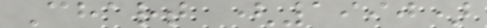Chart (1990)
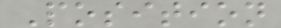Position
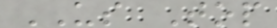US Top
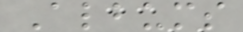Albums
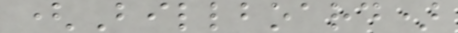(Billboard)
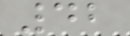42
